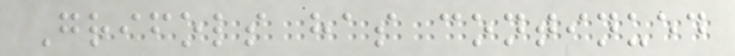Grifols has continued
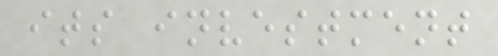its investment
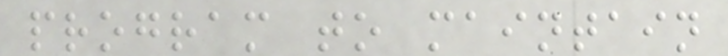program to maintain
